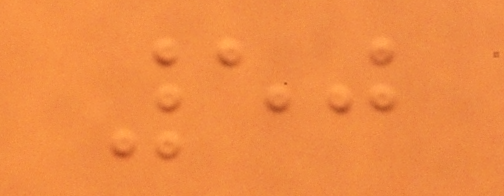50
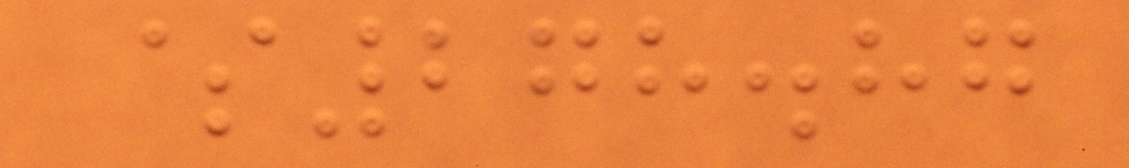$278.87
